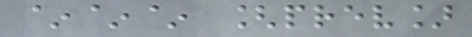~~~ [prev]
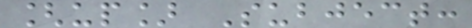[up] Subject:
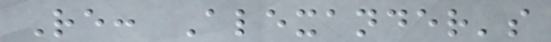Re: Alexander's
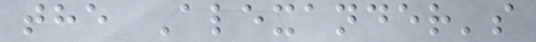the Alexander's
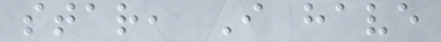star, I have
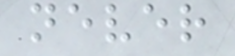never
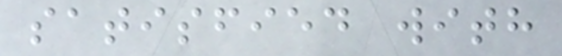satisfied with
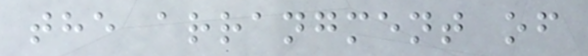the arrangment of
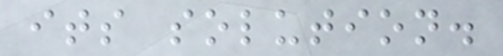its solution.
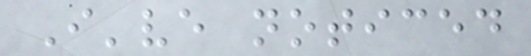I've noticed
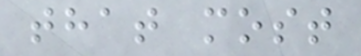that most
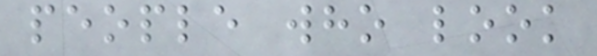people who look
